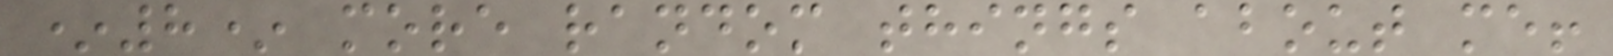*8* more random things about me!
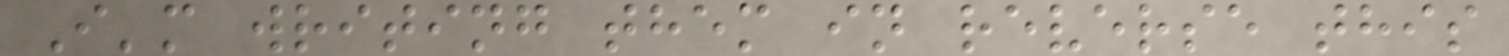I'm writing them in reverse this
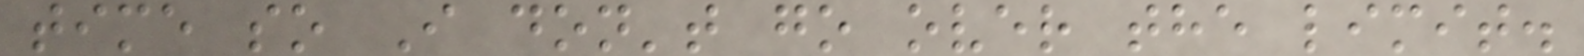time so I don't go over the limit.
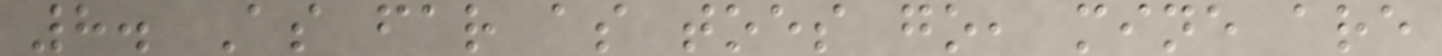8. As far as toes go, mine are
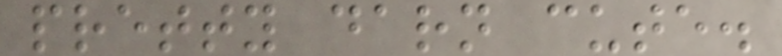pretty darn cute.
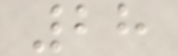28
